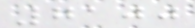7100
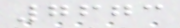7673
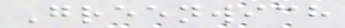Greenwich
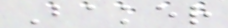Baker
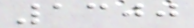1300
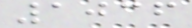1036
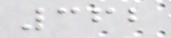362
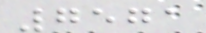7571
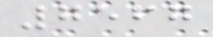7567
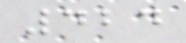424
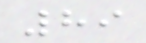89
